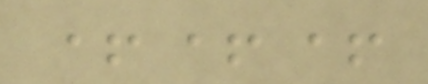+++
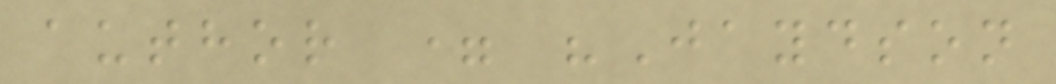author = "Jaydson
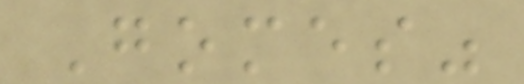Gomes"
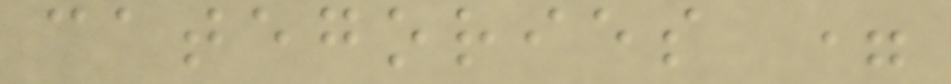categories =
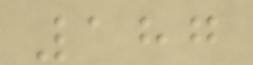187
